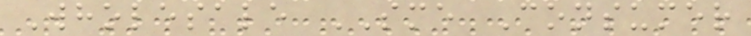Wholesale SME Consumer
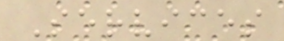Services
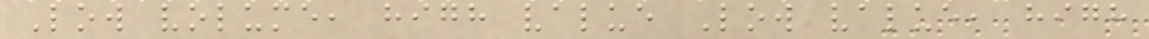Low volume, high value Low value, high
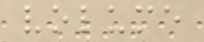volume
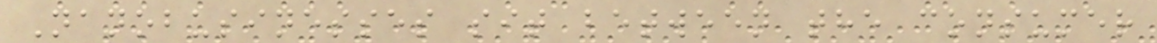Nanobusinesses sit between the consumer
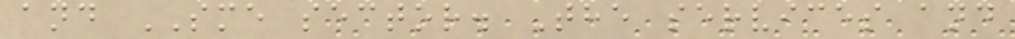and SME sector. The services and
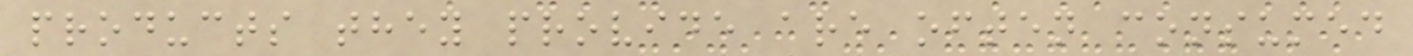products they provide are often consumed
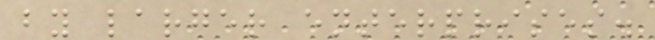by larger enterprises.
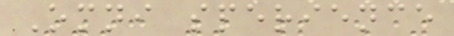Omni sperience
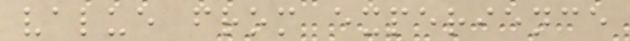value from experience
